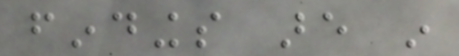findings are in
